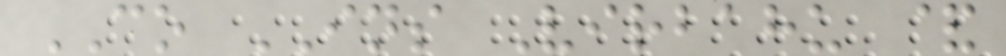CO INS Virbahu &
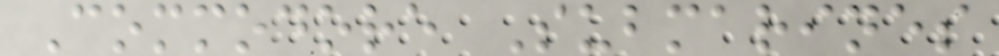Commodore Submarines
